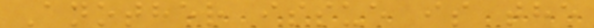Another issue is the
